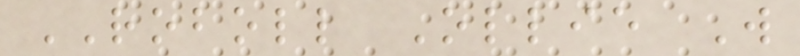ROBOLL Ollie W
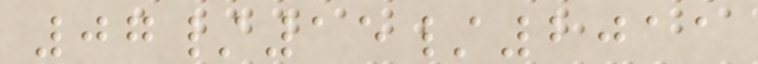07/15/2011
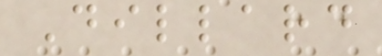Dillard
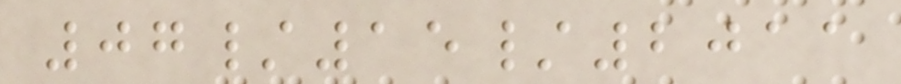07/15/2011
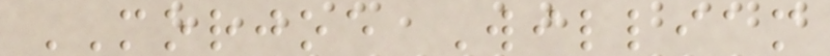MORJOE William
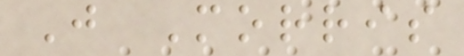J Morris
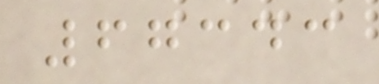67343
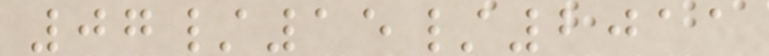07/15/2011
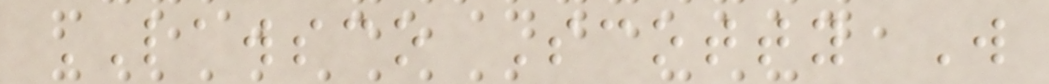LAWSCO Scotty W
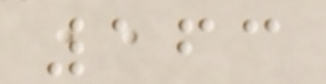163
